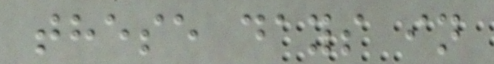these days in
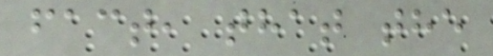fact, that the
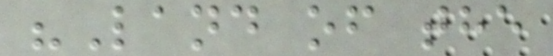"Land of the
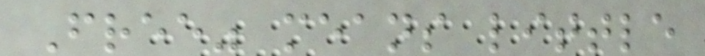Free" means little
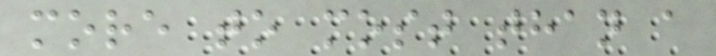more to most than a
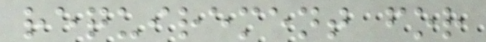requirement for
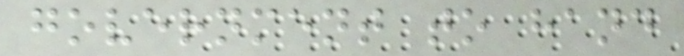government to hand
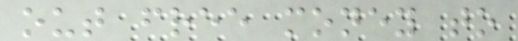out free money to
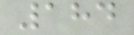184
